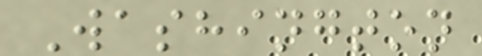Washington
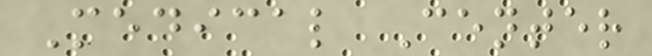Medical Center
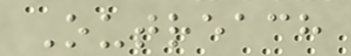Outreach
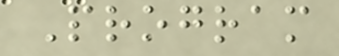Program
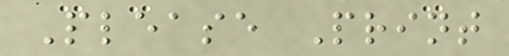Please Print
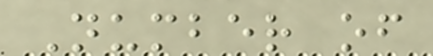Number of
